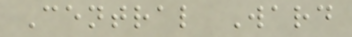Central Ward
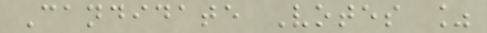Candidate Votes %
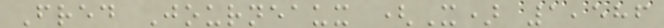Fred Journeaux (X) 1,586
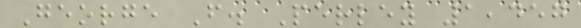George F. Perley 1,457
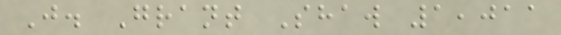J. Grant Shaw 1,011
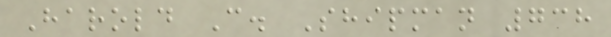Harold C. Shipman 738
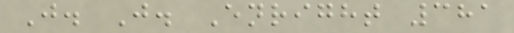J. J. Enright 381
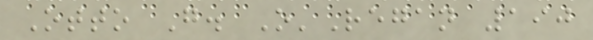Otto G. O'Regan 190
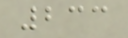233
